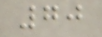70
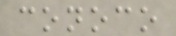conoco
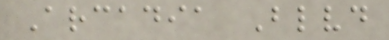Arcadia Blvd
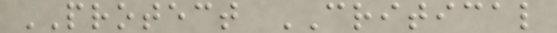PROTECT CRITICAL
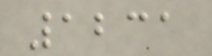1231
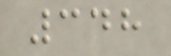348
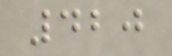420
